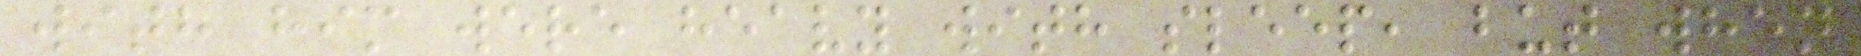with him were heavy with sleep, but when
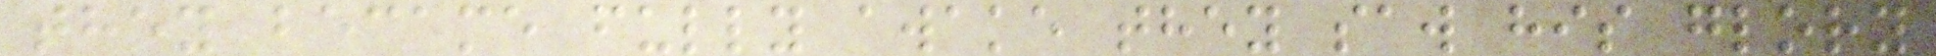they became fully awake they saw his glory
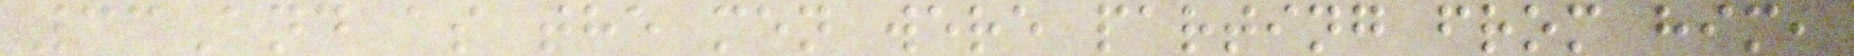33And as the men were parting from him,
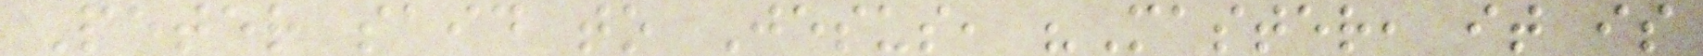Peter said to Jesus, "Master, it is
